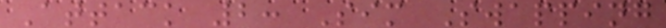Attack 2: Sim Swapping
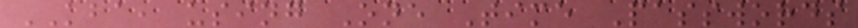KBA, using One Time Passwords
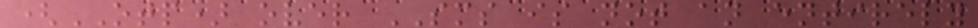(OTP) over SMS is not an entirely
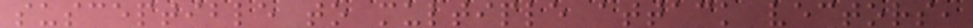susceptible to multiple attack vectors,
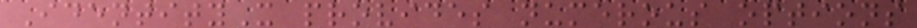IdentityX provides numerous options
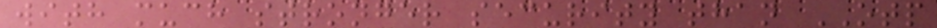with much stronger security than OTP
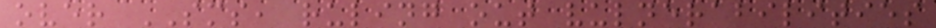over SMS, ruling out vulnerabilities
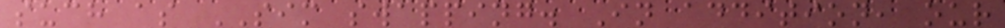such as SIM swapping. In addition, our
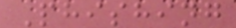Phishing
